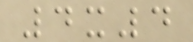4x4
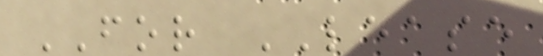FOR LEASE
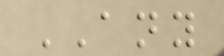ANY
